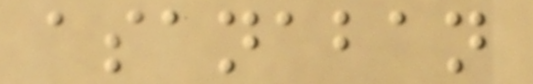asanaban
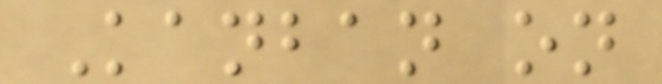Kanban on
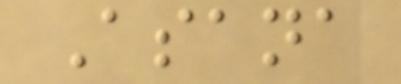Asana
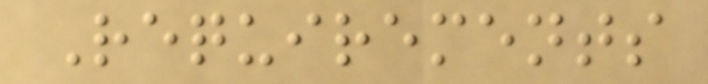Requirements
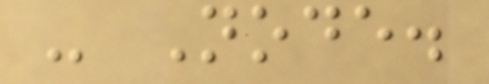- Node.
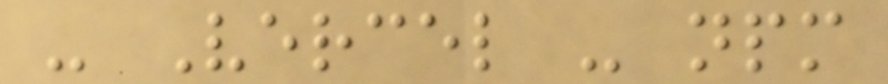- Vercel - npm
